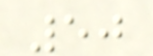50
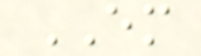EM
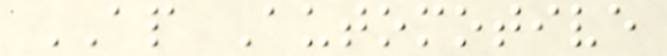AP Automotive
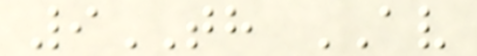9TH AV
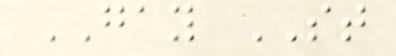GAY ST
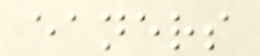eaners
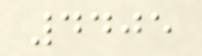4405
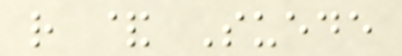r & Suede
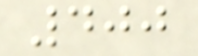400
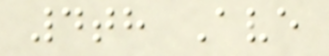4th Ave
